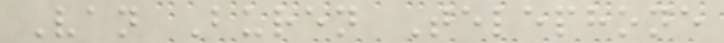Van Buren Telephone
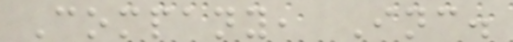Company, Inc.
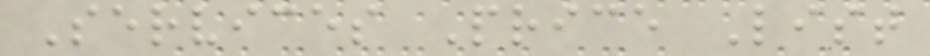Services Price List
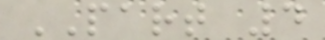PART 4
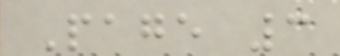Page 3
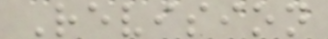Revision
